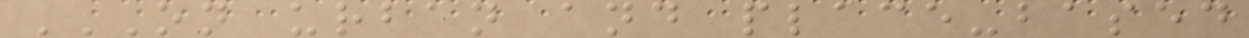ON URBAN AND PLACE-BASED
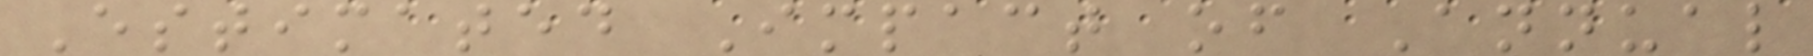Estimated Impact of Annual
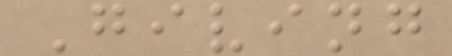Giving
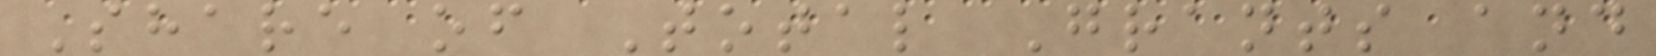Share of Total Grants and
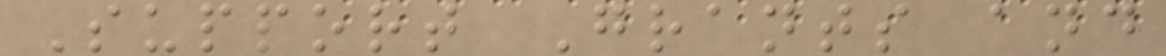Support Grants and
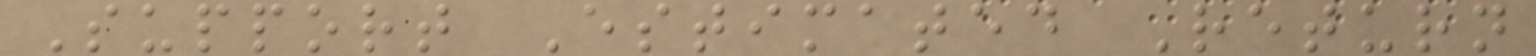Support Estimated Return
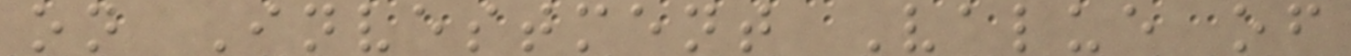on Investment Value of
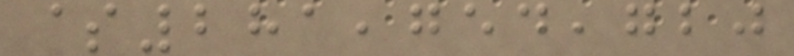$281,754,720
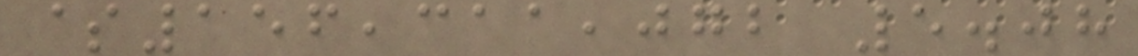$156,311,072 5.08
